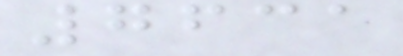7631
